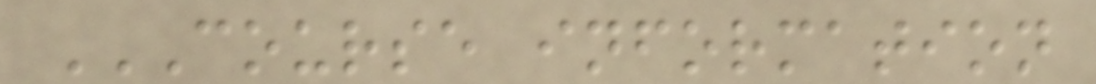COURSE INFORMATION
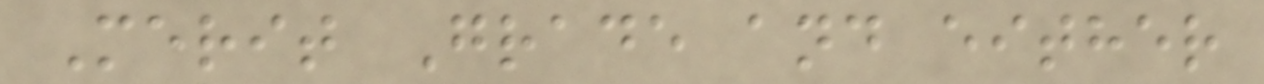Merit Grade and either
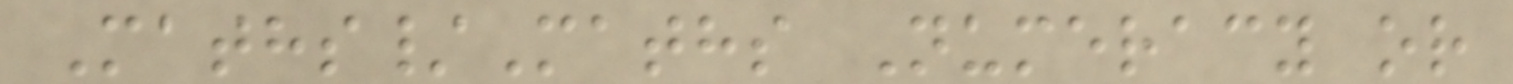Maths/Maths Numeracy or
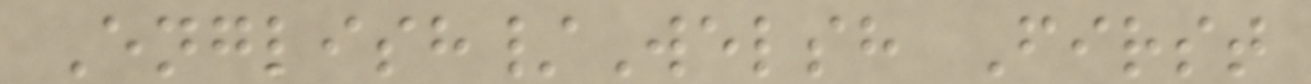English/Welsh First
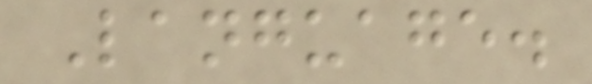Language.
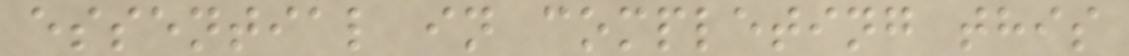essential in completing this
